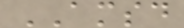AMSD
